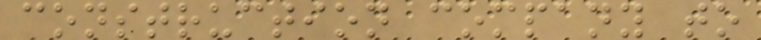construction company to
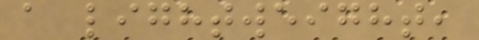a lightweight,
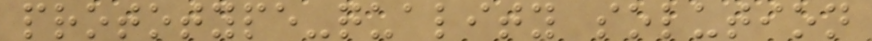prototype-quality solution
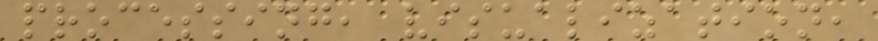processing, visualization,
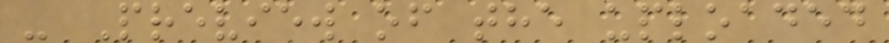- Preview of the uploaded
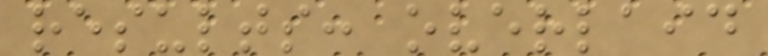results: overlaid
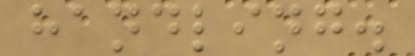handling.
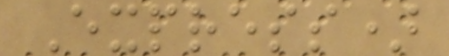Express)
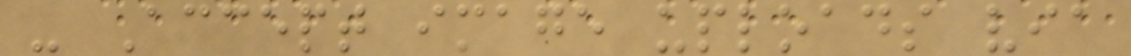- Accept image uploads via
